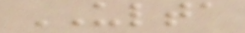ULTA
